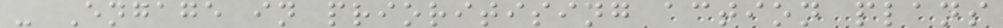- Engage in prioritising action plans
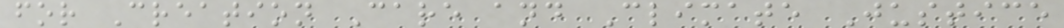for Creation Care and Climate Justice
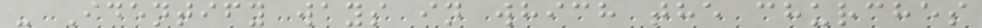- Identify ways in which the churches
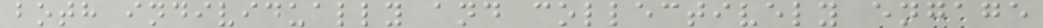both individually and collectively engage
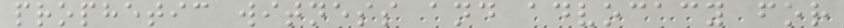prophetic witness and advocacy for
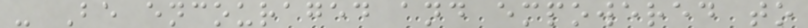- Be encouraged and empowered to
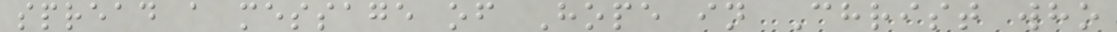spread a message of Hope in Christ who
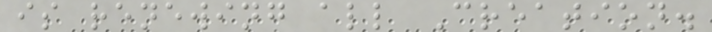is renewing all Creation.
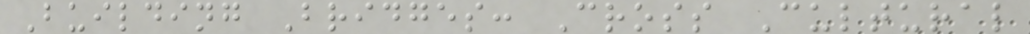Building Bridges: Cross Cultural
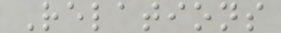Relations
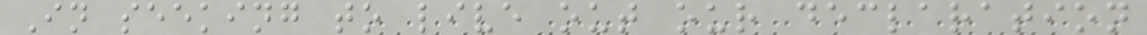In seeking to live out our declaration
